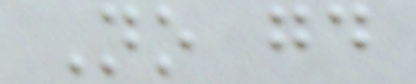No good
